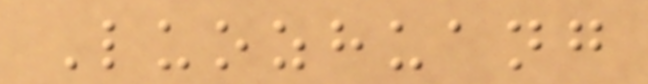Luozhuang
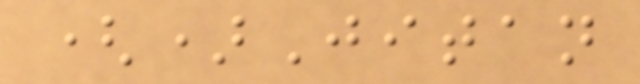()Jitan
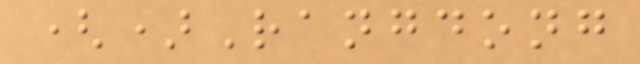()Rangdong
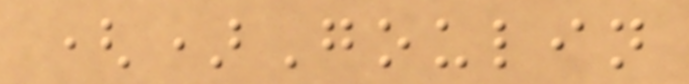()Goulin
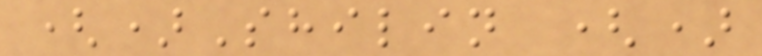()Shilin ()
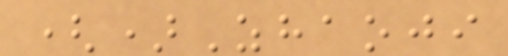()Zhaoji
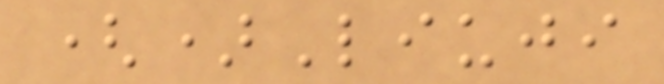()Liuji
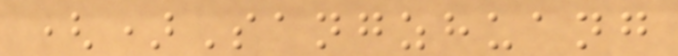()Sangzhuang
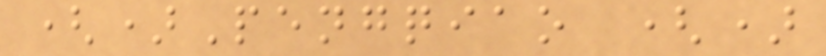()Pengqiao ()
